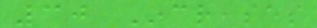30 Increases
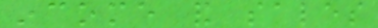income and sales
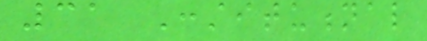31 Constitutional
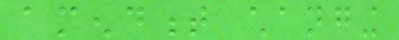amendment changing
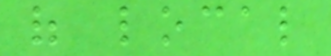of local
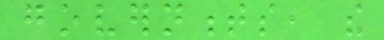governments, the
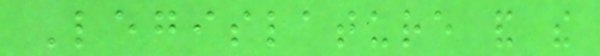Legislature and the
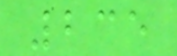235
